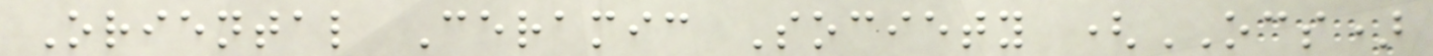Oriental Ceramic Society (OCS)
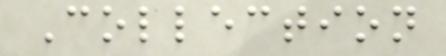Collection
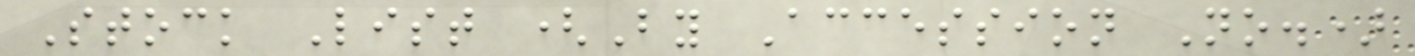Stock List (By Accession No.)
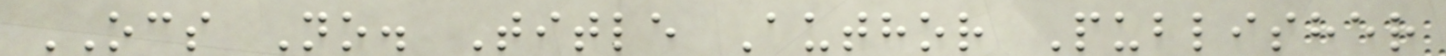OCS No. Title Author Publisher
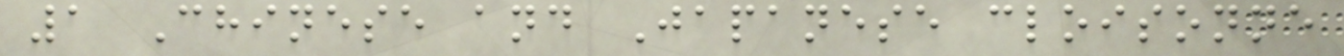1 Chinese and Japanese cloisonne
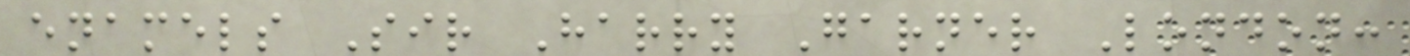enamels Sir Harry Garner London:
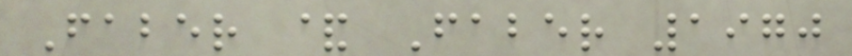Faber & Faber 1970
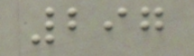297
